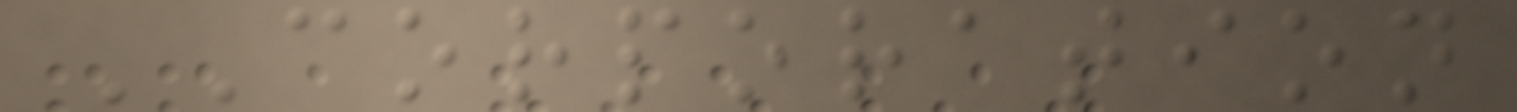CORPORATION
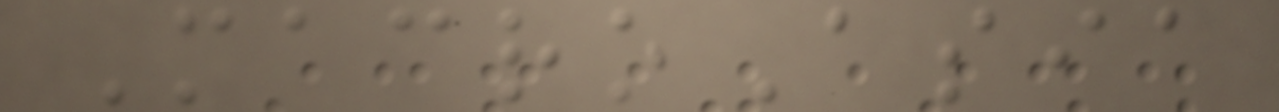MacroAsia
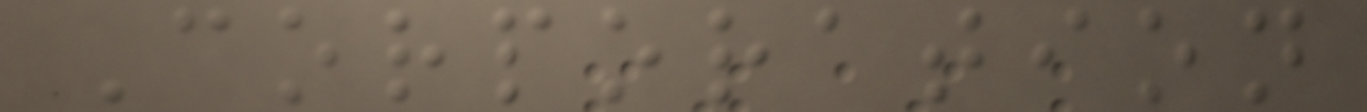Corporation
